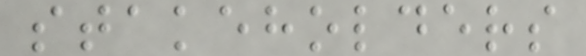stakeholders
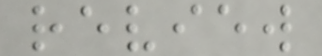review
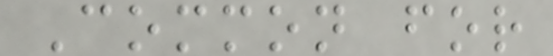Common for
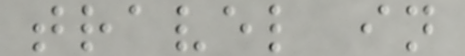travel in
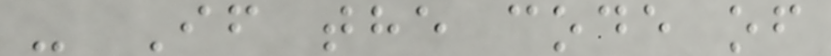- If the code of
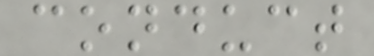conduct
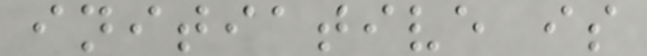initiative is
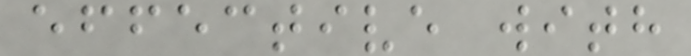effective with
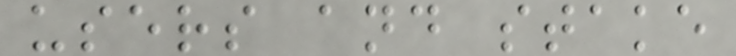users and stake
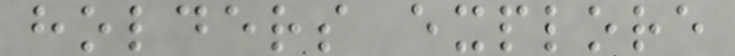holders explore
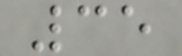35
